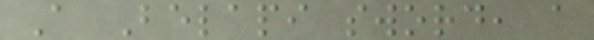A Belapi sword, a
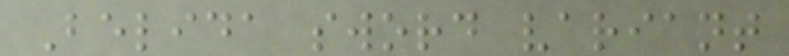Belida sword variant
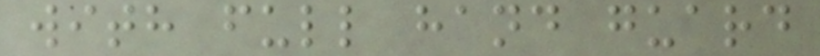with full hand guard
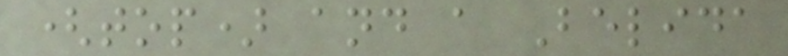(top) and a Belida
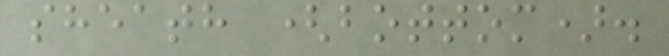sheath (bottom).
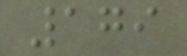179
